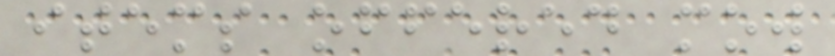items offered mow
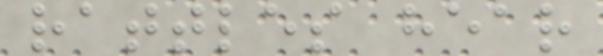rattles hear
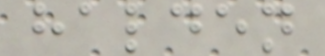halden
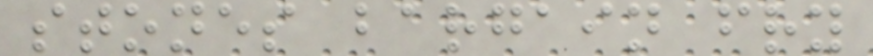stones bargain fry
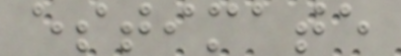estimate
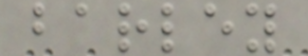barley
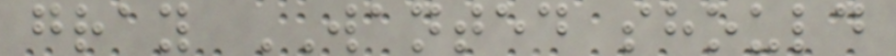gray WANTED should
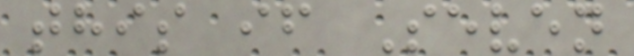this if Seven
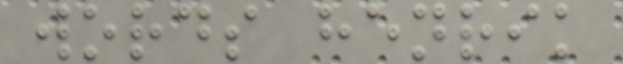words henrik
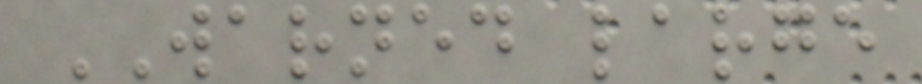WARNED large
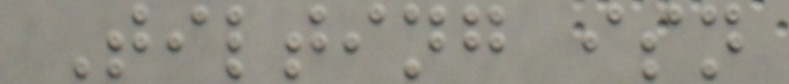Tilting isn
